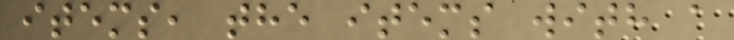items, the items with a
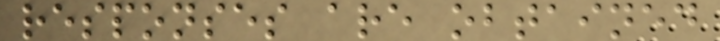responses are obtained
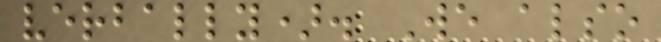verbally). We also
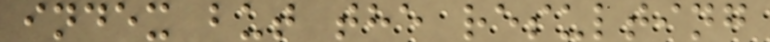index but the resulting
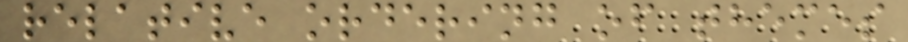relative ordering of themes
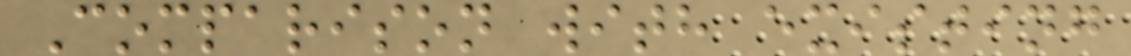Comparison with existing
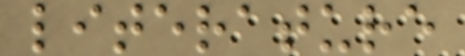literature
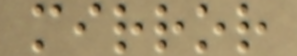mirror
